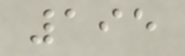195
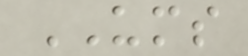UMS
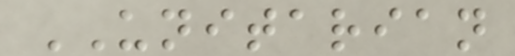UNITARIAN
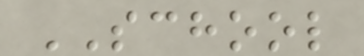SCHOOL
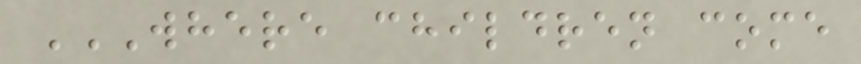WHERE CHILDREN COME
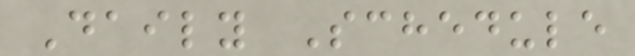Daily Schedule
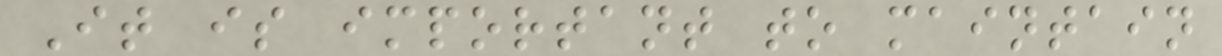It is important to maintain
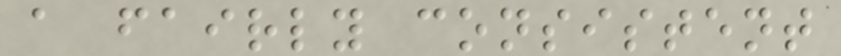a fairly consistent
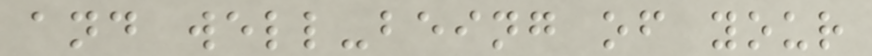and well-being of your
